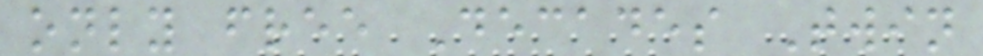only free Decades Twin
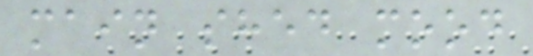main shed mood
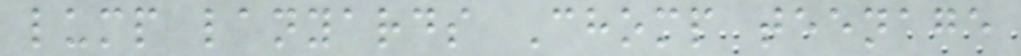lump lanyards Chomp teenage
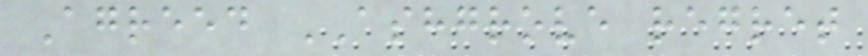Agreed ASHGROVE regret
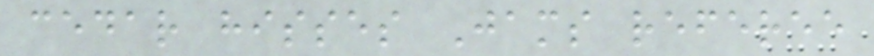cedar hisses Jams referee
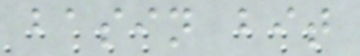basin bit
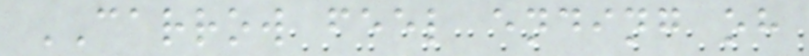CARROW feel ending oh
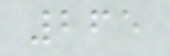265
